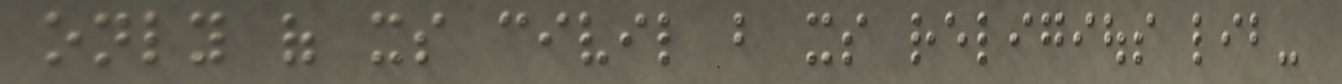only of its civil but its religious lib-
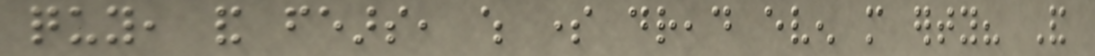quy, and fears, which some dread even more erty? And
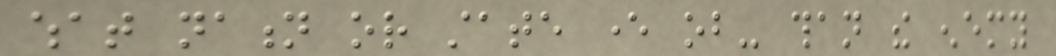what nation or state ever ob- than the enemy
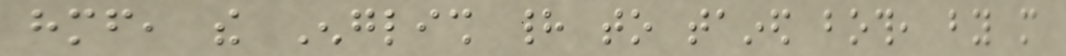himself, the English had to tained both, by more
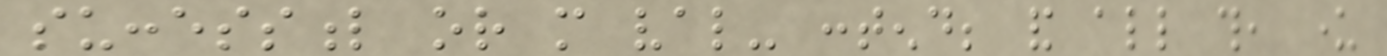successful or more val- contend; and all this, under
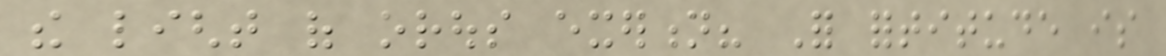the light of orous exertion? For fortitude is
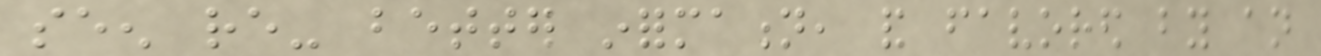seen re- better information, and favored by an
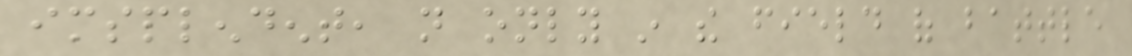imsplendent, not only in the field of battle
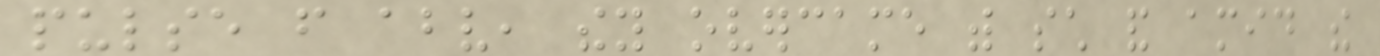pulse from above, they overcame with such and amid the
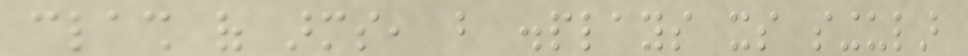clash of arms, but displays its singular
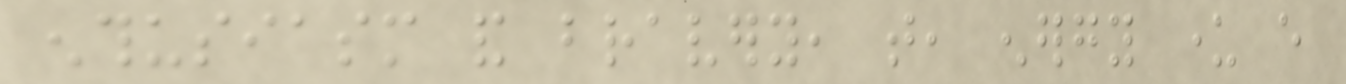enthusiasm and bravery, that, energy under every
